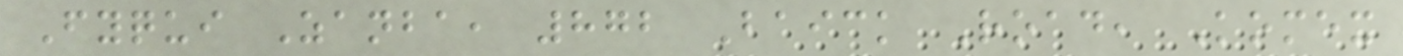Fyqui Zanba, 872 Baick Road, Komex
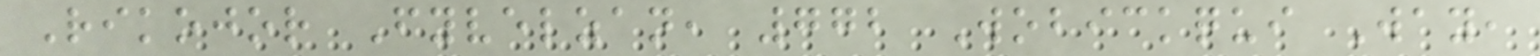Rikojor Fyvelzan, 772 Wobickqui Way,
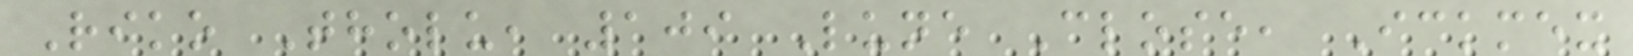Riko Tholu, 109 Lune Close, Ickmex
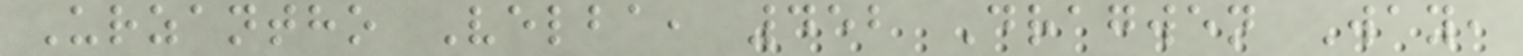Urzantho Velba, 452 Dragwen Way,
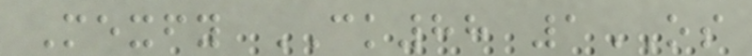Mexfy CK88 1OS
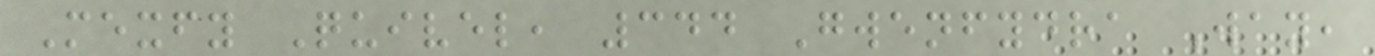Mexfy Quivel, 344 Gwenfydra Way,
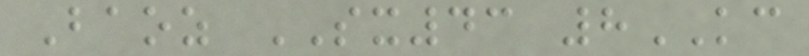Baoz SX43 8KC
